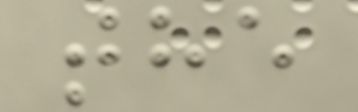the
